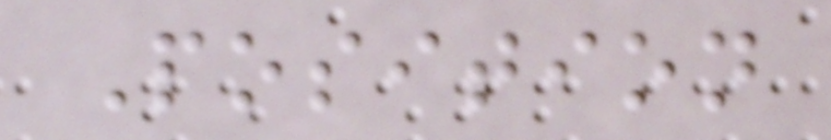Position
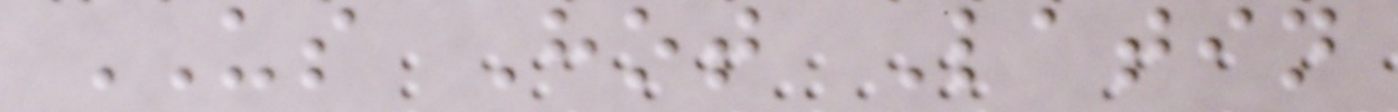US Hot Latin
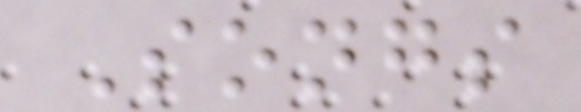Songs
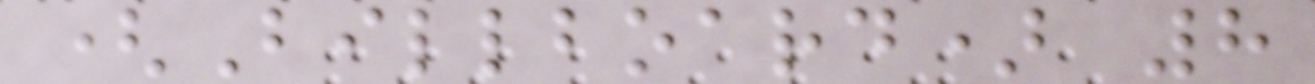(Billboard) 8
